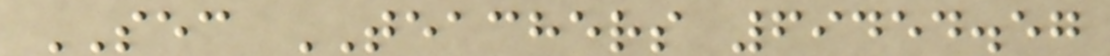SEC TEACHERS 69454.57
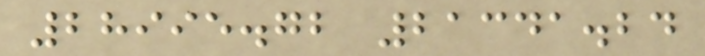28995.72 21341.24
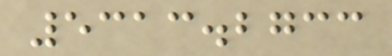5313.2733
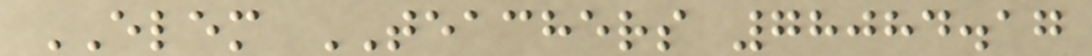ELEM TEACHERS 78084.17
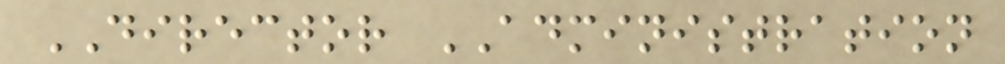DIRECTOR ADMINISTRATION
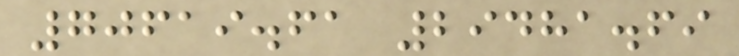70619.61 29481.69
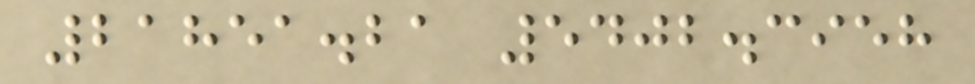21851.21 5402.3958
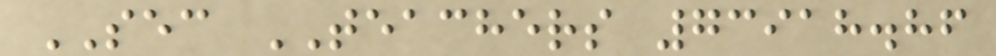SEC TEACHERS 73918.86
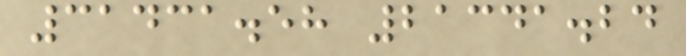31431.58 21341.24
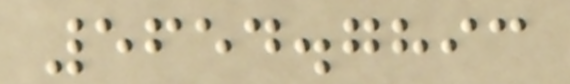5654.7893
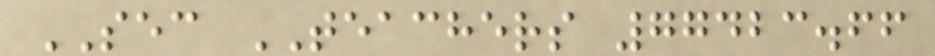SEC TEACHERS 77423.66
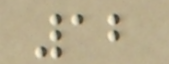12
